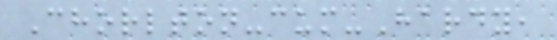Chorlton-cum-Hardy,
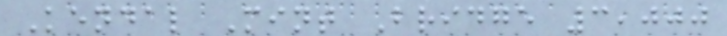Kendal Mint Bridge 3,000
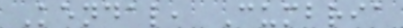Kendal, Cumbria
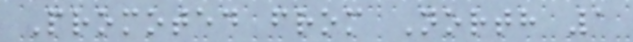Promoted from North 1
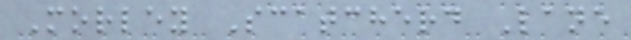Morley Scatcherd Lane
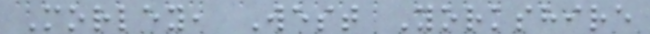Morley, West Yorkshire
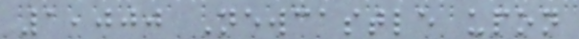1,000 Newcastle upon
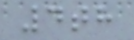4th
